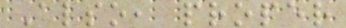Also, proper
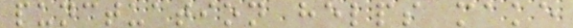punctuation helps make
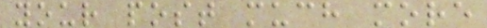your post much more
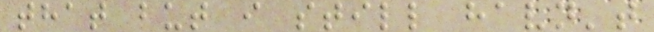that but i still havn't
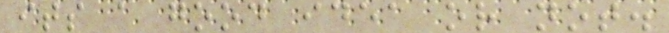its a good idea or not.
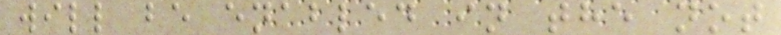will be enabled in the not
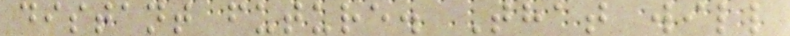distant future. That will
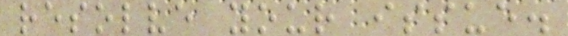resolve your issue.
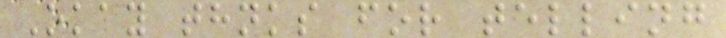Okay thnks for telling
